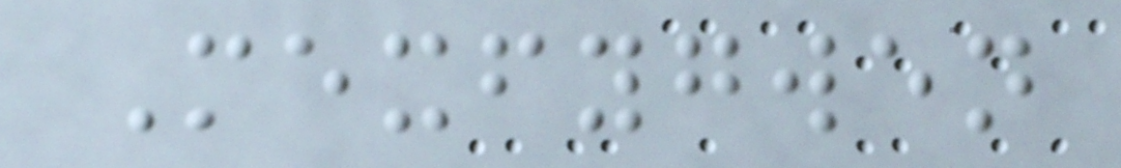Mexfygwen
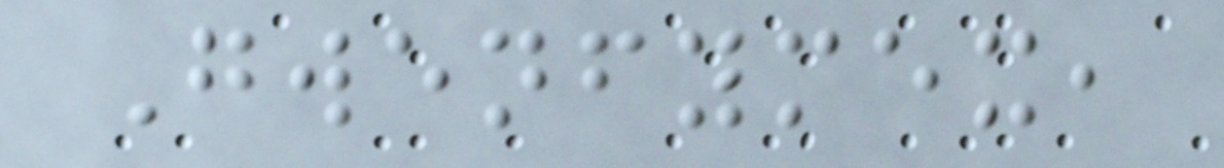Gwenfymex,
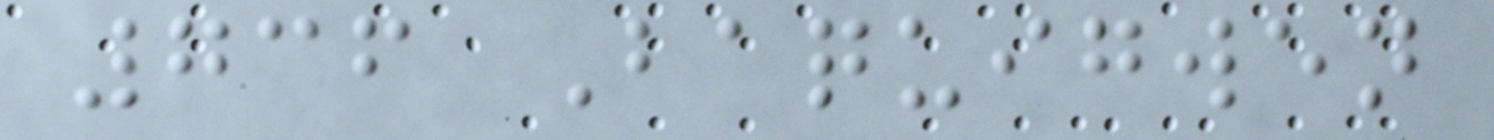736 Baquigwen
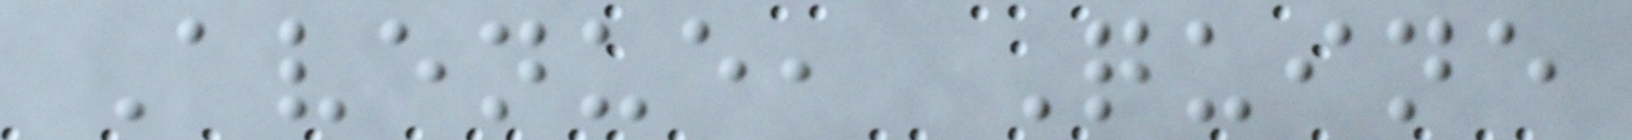Avenue, Quine
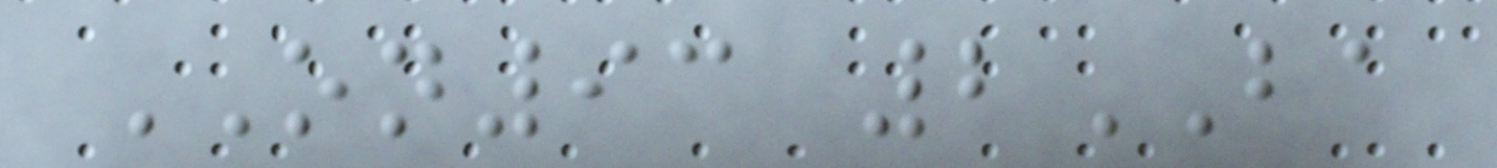ON93 2BA
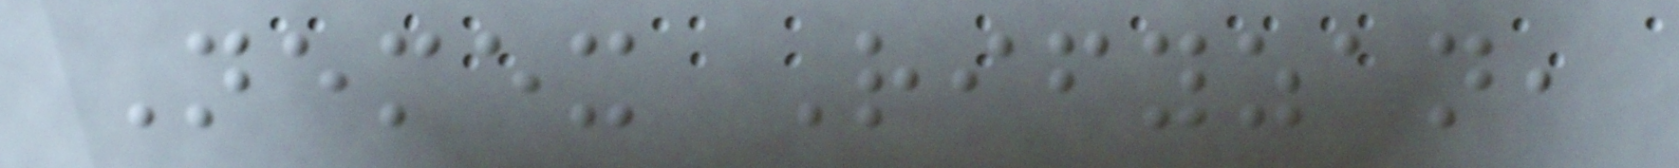Nemex Rifyzan,
